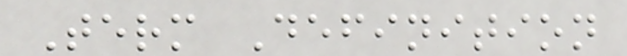Term Definition
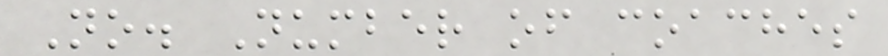No. Number of coaches
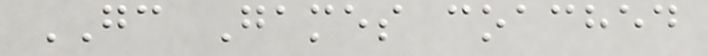GC Games coached
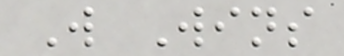W Wins
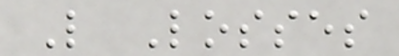L Losses
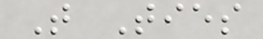T Ties
